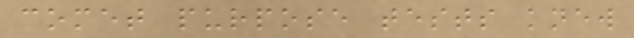comet purpose tests knew
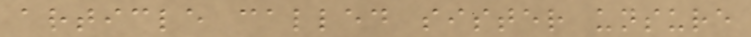article called sister unsure
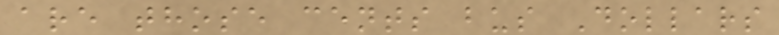are those cents bus Dollars
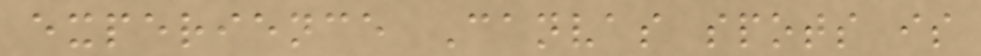experience Canvas spots is
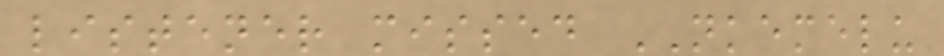listener missed NKEMELU
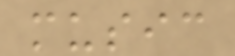music
